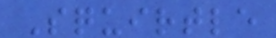Squirtle
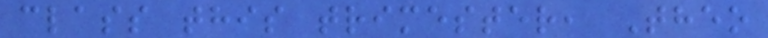class this trimester, Theo
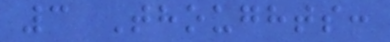3 Thoughts:
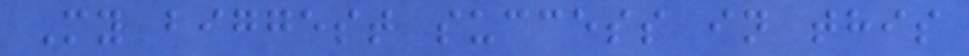My biggest success in this
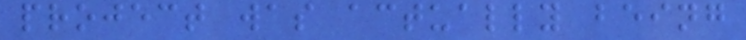project was actually being
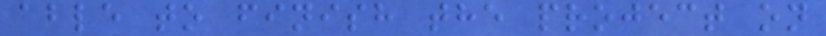able to finish the project on
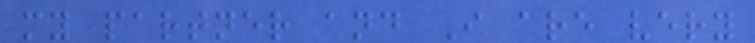my partner and I are very
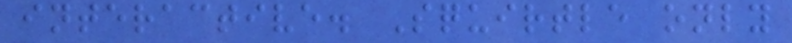interactive. Squirtle only
